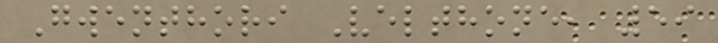Gwenthori Velthone, 59
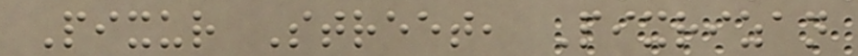Pixur Street, Pixrizan
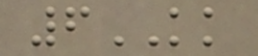6KK
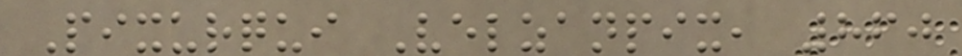Pixurqui Velzanpix, 860
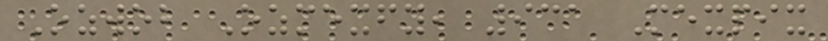Ozwob Ozmexfy, 931 Mexpix
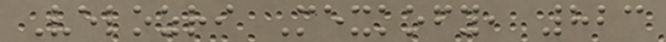Velozri Mexkofy, 823
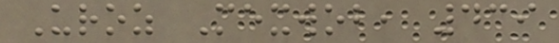Uroz Mexwob, 439
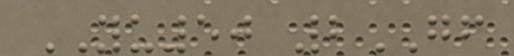YU50 2GF
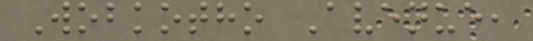Wobkotho Avenue,
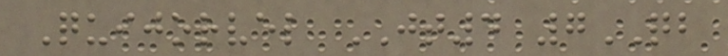Quijorvel JT4 7QB
